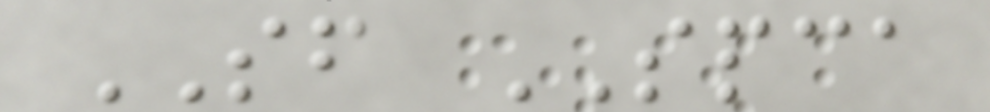SF SPCA
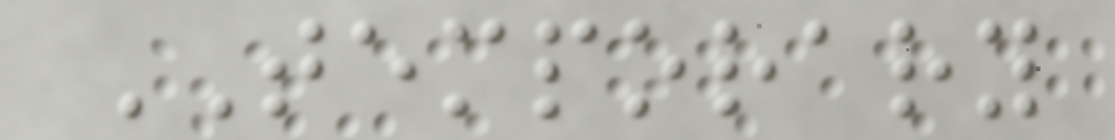TEMPORARY
